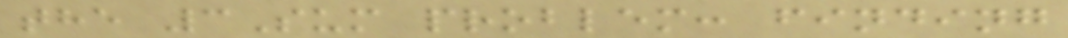the 3Sum problem: finding
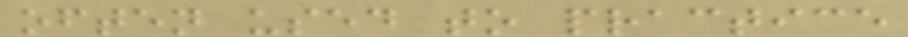often used to practice
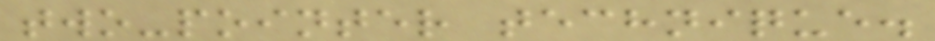two-pointer technique.
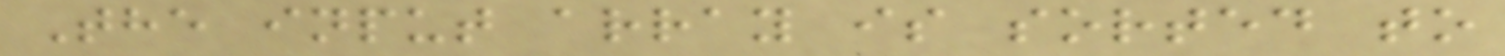The input array is sorted to
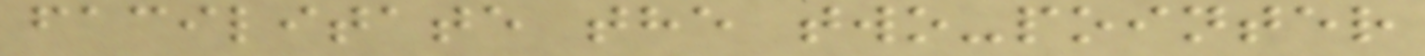facilitate the two-pointer
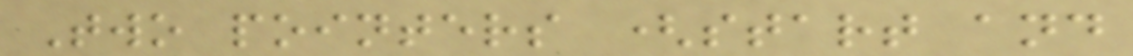Two pointers (start and
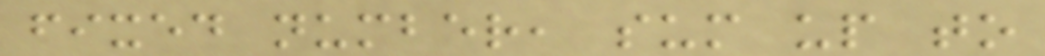fixed number, sum up to
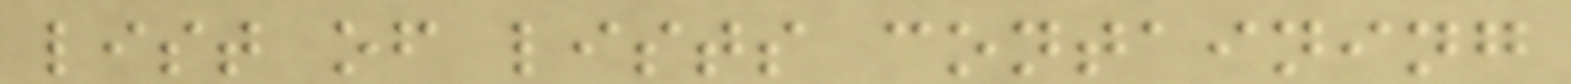list of lists containing
